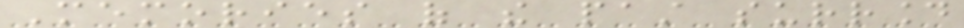Memories of the past surround
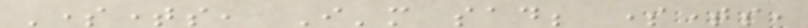Sometimes, I'm sad; sometimes,
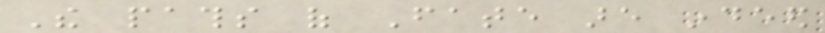The paths of Fate are indeed
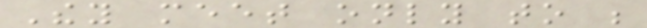They meet only to be
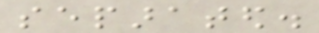separated.
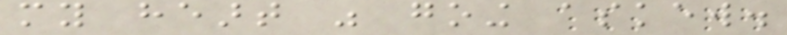my heart was going askew.
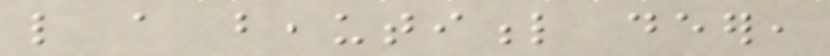like a beautiful deer,
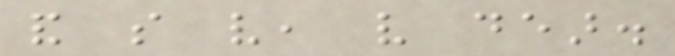and so very, very dear.
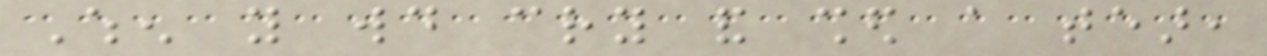When you would cry and shed a tear,
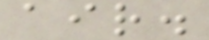air.
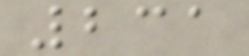231
